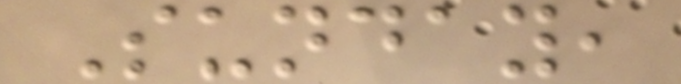Sunday,
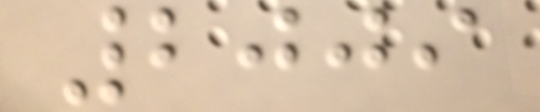2009
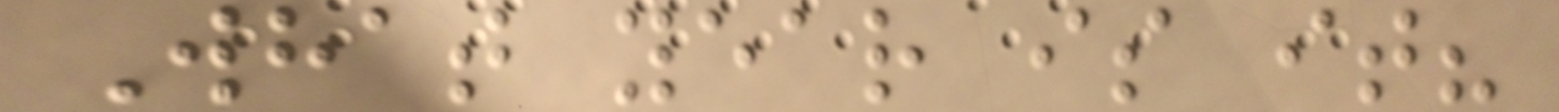What year is it?
